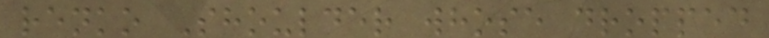renko Shoulder whose dropped
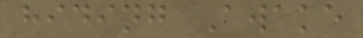hiding Awake
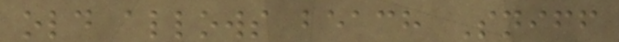old allows beach Sniff
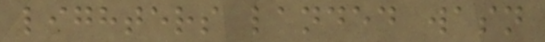lighters landed wasn
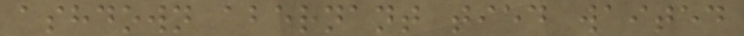ashdown abernant tied waited
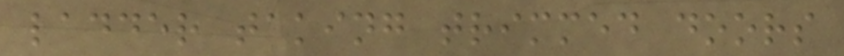ladder taking trimmed doors
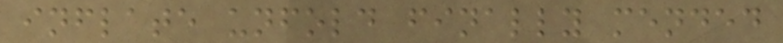inflate unfold finally mended
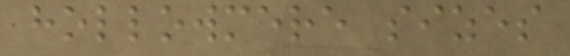hollowmere sizes
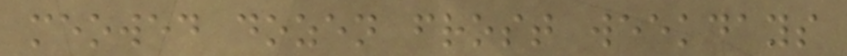meowed dozen frost weekdays
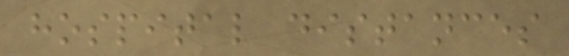hospital distances
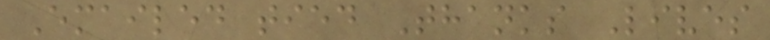Emailed tied Thanks Lives
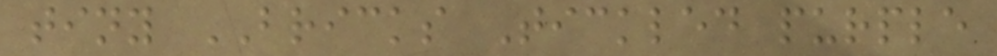tiny BRICKS Tickled purple
